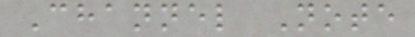Channel Note
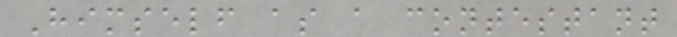Himself as a contestant
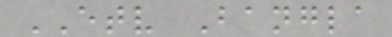ETV Bangla
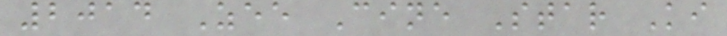2014 Zee Cine Star Ki
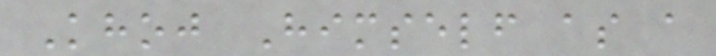Khoj Himself as a
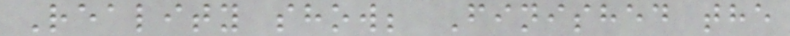Reality show; Finished the
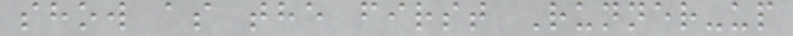show as the first Runner-up
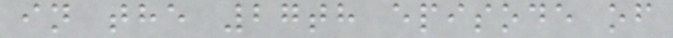in the 27th episode of
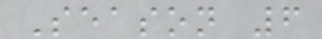Season 6
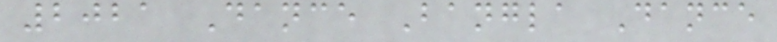2021 Dance Bangla Dance
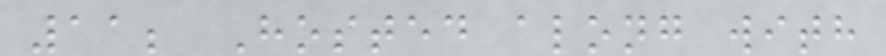11; Hosted along with
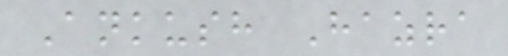Ankush Hazra
